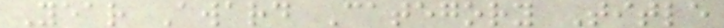Year Award Category Title
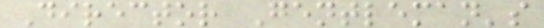Director Gentleman's
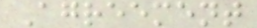Agreement
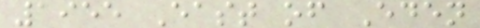1955 East of Eden
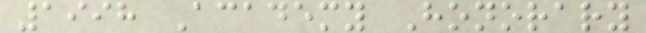1998 Academy Honorary
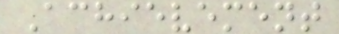Achievement
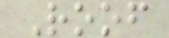Roof
